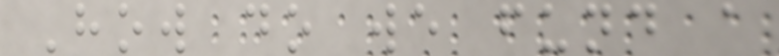How do we fund a
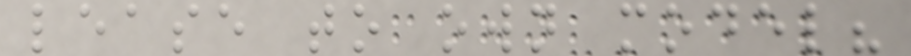lease to own model?
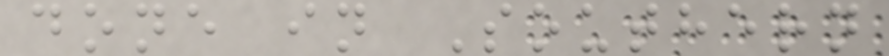done in Southern
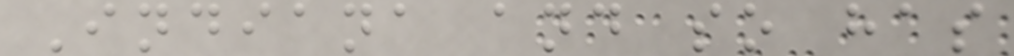Indiana and so has
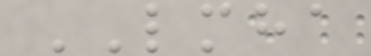LMHA
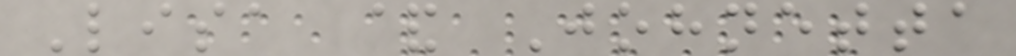Lisa & Johnetta
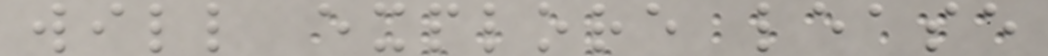will explore lease
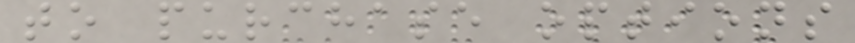to purchase options
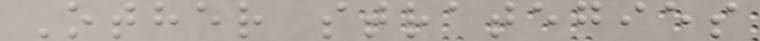Other strategies
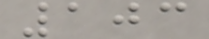103
